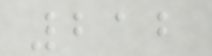212
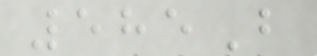585B
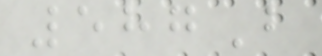587B
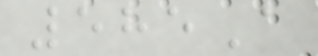585A
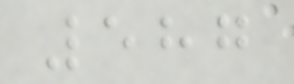587
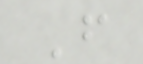F
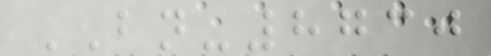BN-8730
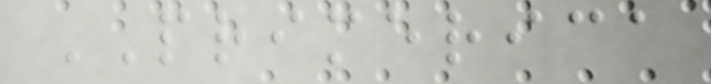PRIMERICA
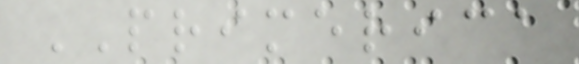PRIMERICA
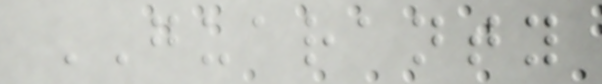GUARANTY
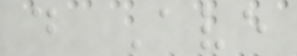d Ave
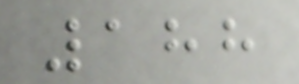188
